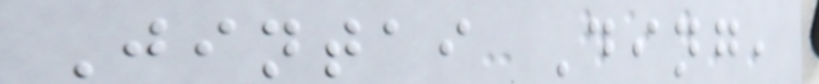Jintai Ding,
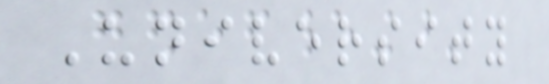University
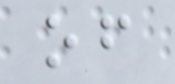of
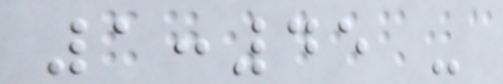1:45 -
